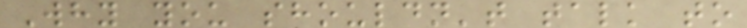Why you shouldn't talk to
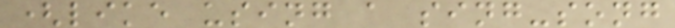(like using a sing-song
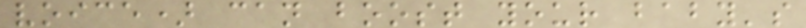voice) can boost your baby's
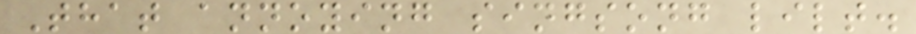That annoying singsong lilt.
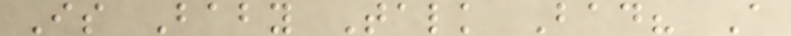Is Baby Talk Bad? A
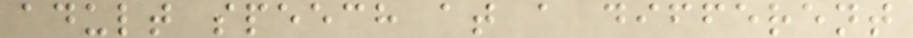adult speech at a different
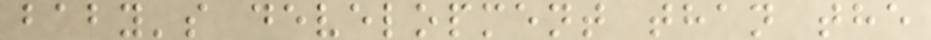baby's development than the
